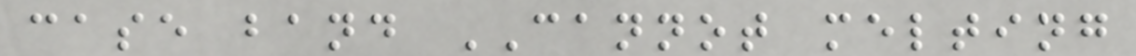case band CANNOT melting
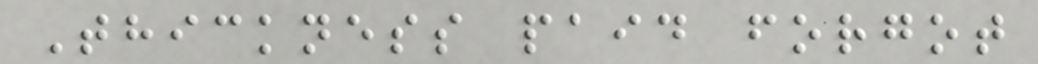Thickness paid forgot
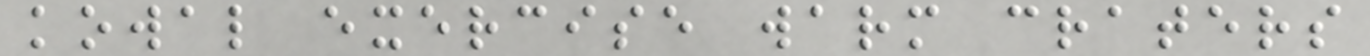kowal exercise warm craters
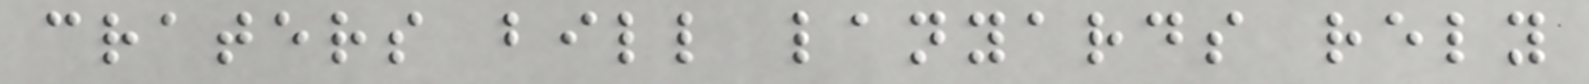craters bill lanyards rely
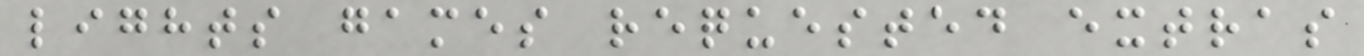lights games requested extras
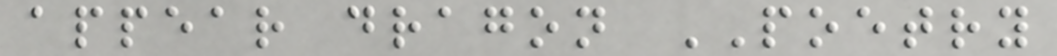appear dragon POETRY
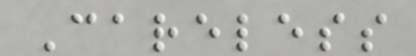Careless
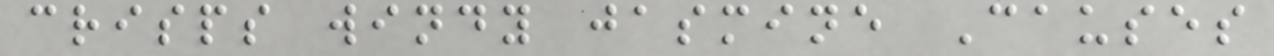crisps windy jasmine Causes
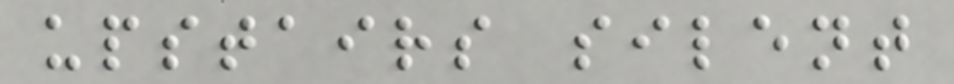upstairs silent
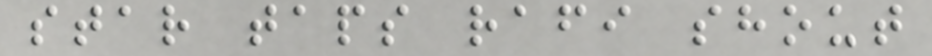star taps rafi shout
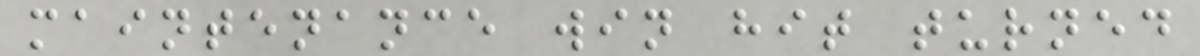maintenance win hit turned
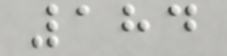184
